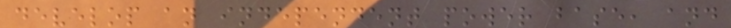develop an independent power base, and
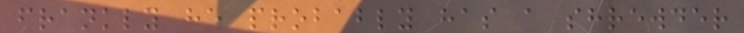frankly he probably has a shrewder
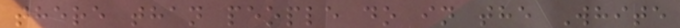there than people do in the White
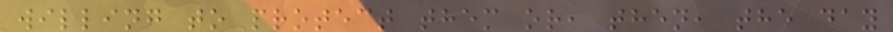willing to protect them or, then, the day
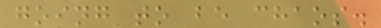going to be chaos.
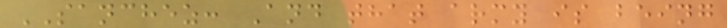SANCHEZ: And that army is being
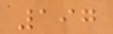197
